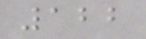122
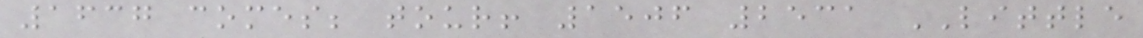1637 comes; tour! 1506 2531 LITTLE
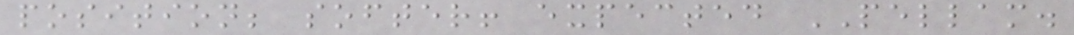position; softer! expected PELLAM.
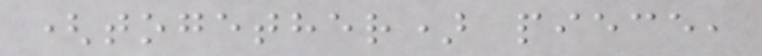(together) piece,
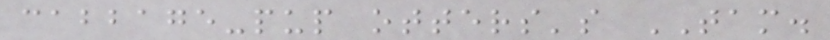cabbage-pup otters's TAM.
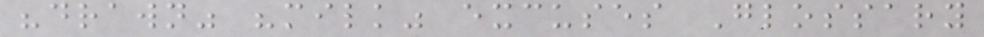"drawn" "milk" excuses Glossary
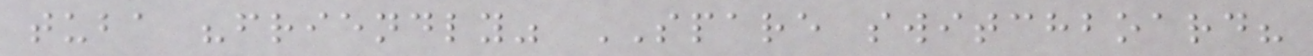tuba "friendly" SPARE switchboard?
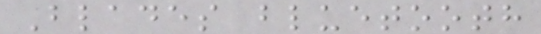Blades bluetooth
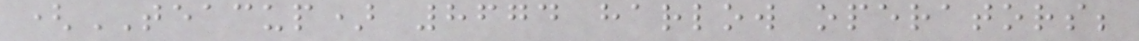(TEACUP) 8674 harlow operators;
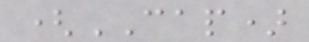(CAP)
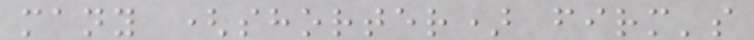many (shorter) firm's
